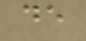de
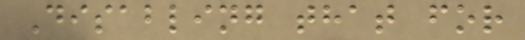Disabling that for
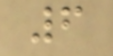6
